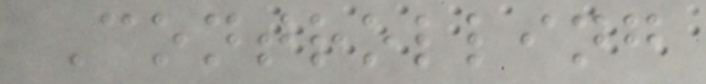Controlling
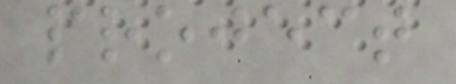project
